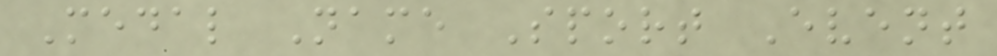Medal Name Sport Event
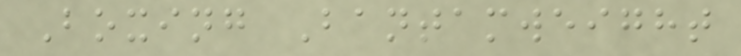Boxing Bantamweight
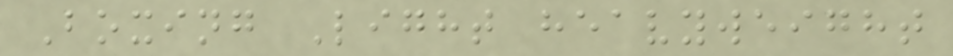Boxing Light heavyweight
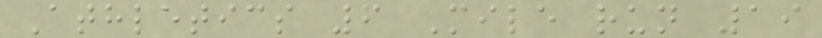Athletics 6 Mile run 19
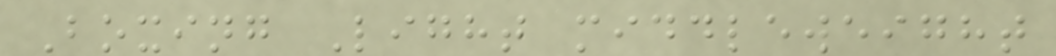Boxing Light middleweight
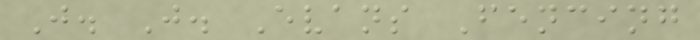J. J. Evans Fencing
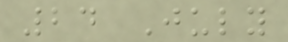24 July
